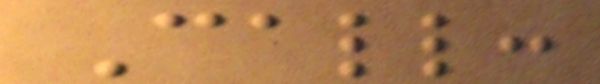Call:
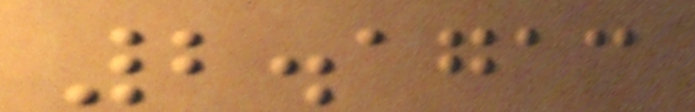2.1713
